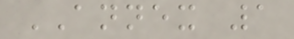ANNEX 1
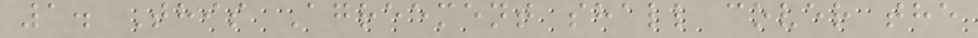1. This Agreement shall cover the
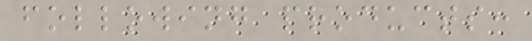following products:
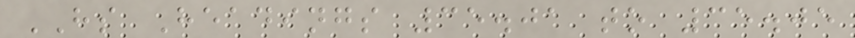HS Headings 35.01 to 35.05
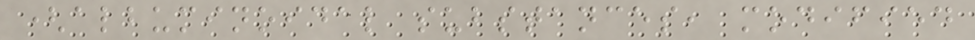(albuminoidal substances, modified
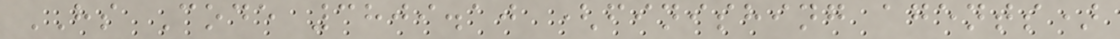HS Code 3809.10 (finishing agents)
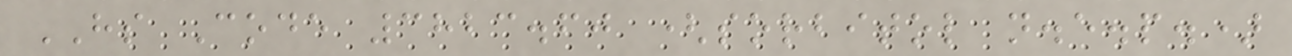HS Code 3823.60 (sorbitol n.e.p.)
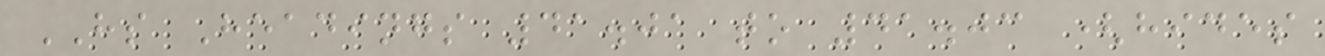HS Headings 41.01 to 41.03 (hides
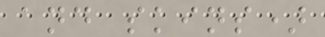and skins)
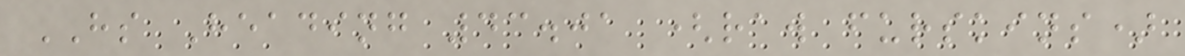HS Heading 43.01 (raw furskins)
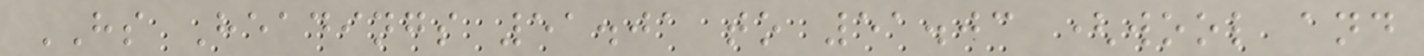HS Headings 51.01 to 51.03 (wool and
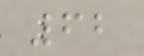62
